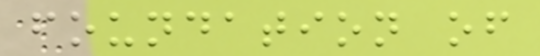foundation of
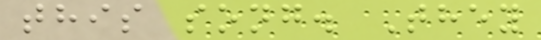this song. They
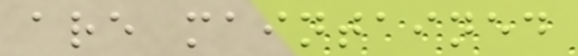are maintained
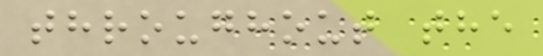throughout the
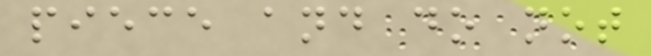piece and do not
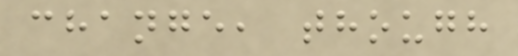change, though
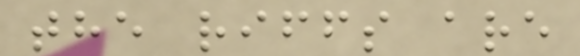the riffs are
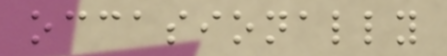occasionally
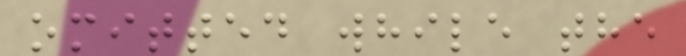omitted while the
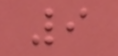9
